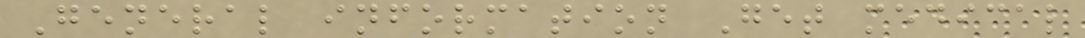General information Get medical
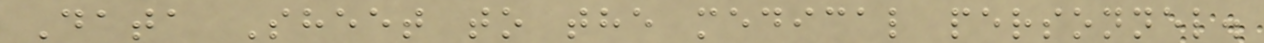Data Sheet to the medical personnel.
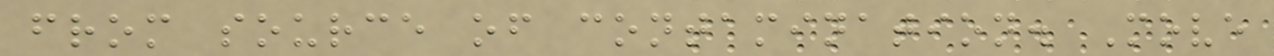from source of contamination. Move
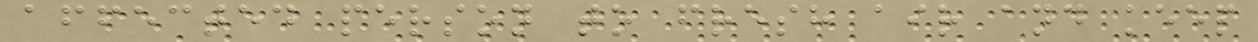affected person to fresh air and keep
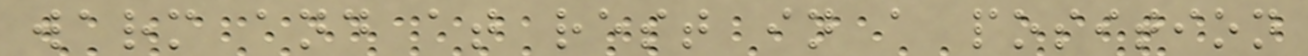warm and at rest in a position
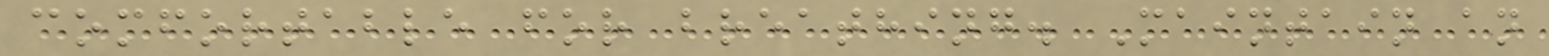comfortable for breathing. Maintain an
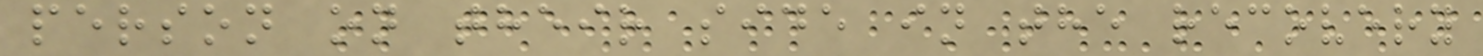person on their side in the recovery
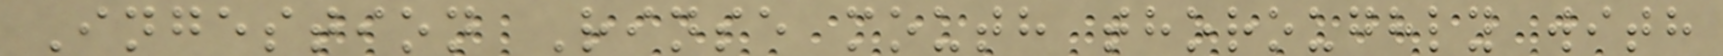Ingestion Rinse mouth thoroughly with
